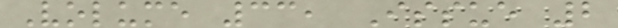Volume 33, Issue 2
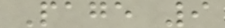Page 9
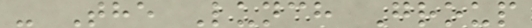- The Lunch Group
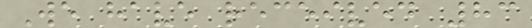We have received 83
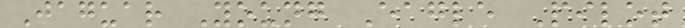Jaguar Young Eagle Pilot
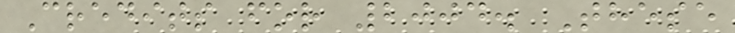Credits for 2004. These
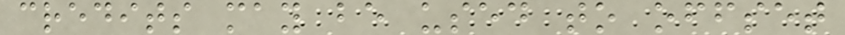credits may be used to offset
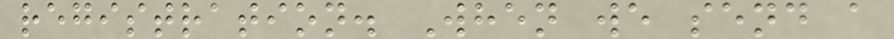registration. When we send a
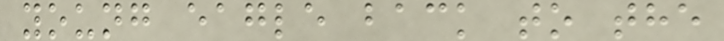young eagle back to the
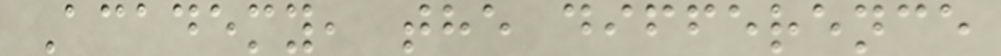Academy, the difference
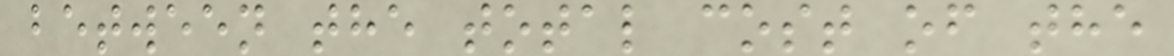between the total cost of the
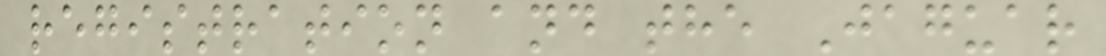registration and the Jaguar
